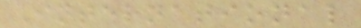International
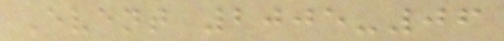Event 2005-06
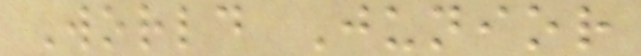World Junior
